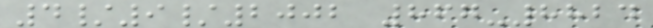4/9/2002 867-8824
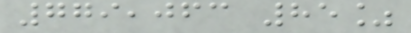779,063 85%
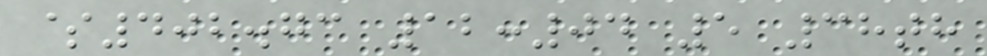$402.73 12:04 5 38th
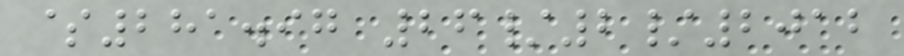$281.97 26/2/2012
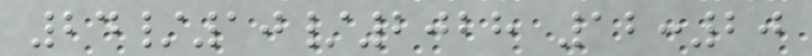24/10/2028 12:20
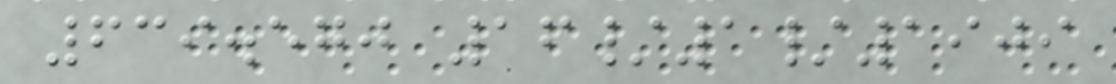639.570 16/1/1909
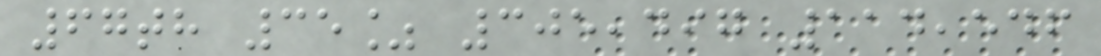67th 35% 305,497 114,546
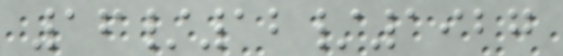16/12/1927
